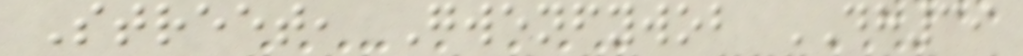Street, Gwenfywob DH39
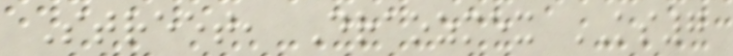Street, Draozmex KS7
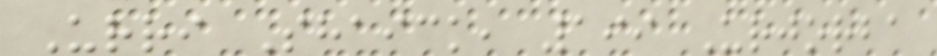Urri Shaick, 199 Urjorba
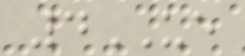4UE
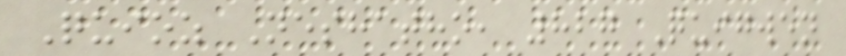Quioz Neshatho, 827 Quigwen
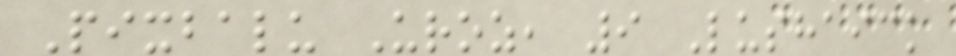Pixbalu Uroz, 9 Lushaick
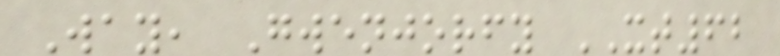Way, Gwenjorfy XT62
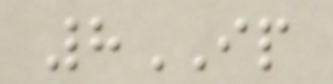8IP
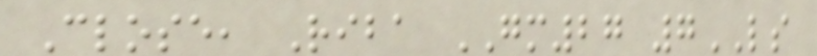Close, Riba GM27 7LS
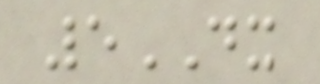5DX
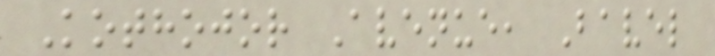Kothojor Avenue, Bavel
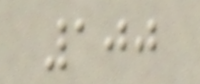100
